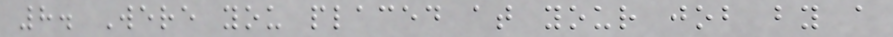8. Were you placed at your job by a
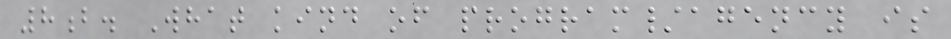8b. What kind of program/agency is
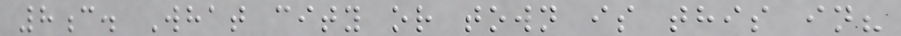8c. What city or town is this in?
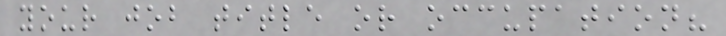your job title or occupation?
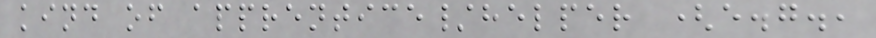kind of apprentice/helper (e.g.,
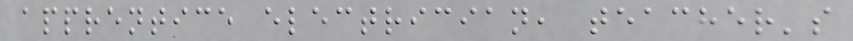apprentice electrician, teacher's
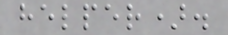helper).
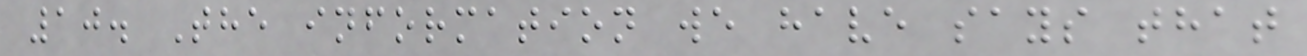10. The information we have says that
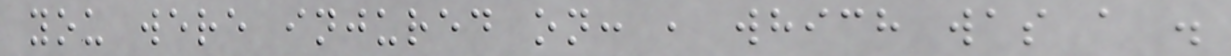you were injured on: , which was a .
